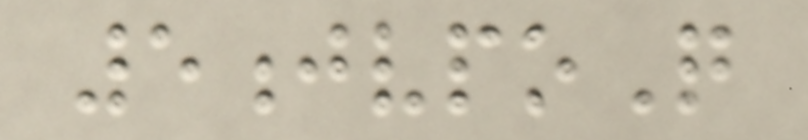5jvpoQ
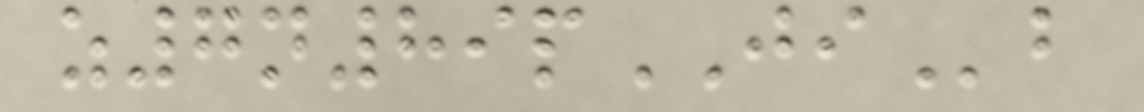z7n89pJIb
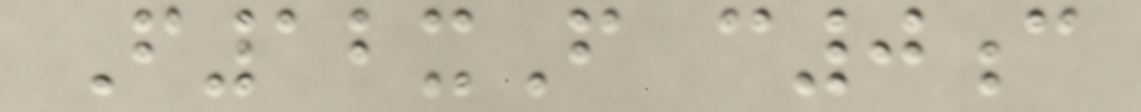F12xF c0c
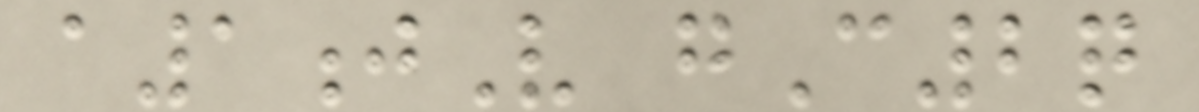a1jV gC2q
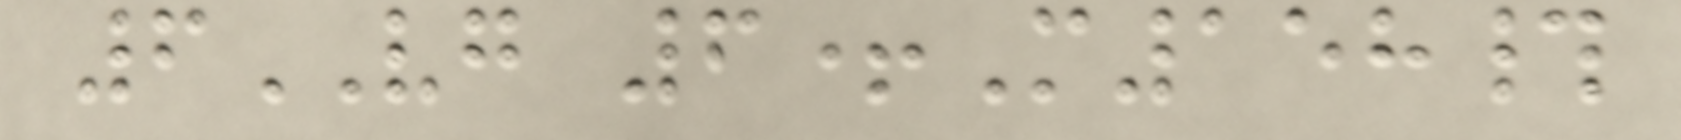6VG 6+M158#
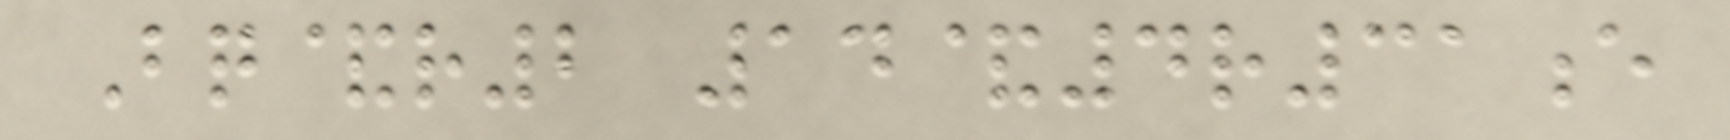Bq&r2 14&4r31e
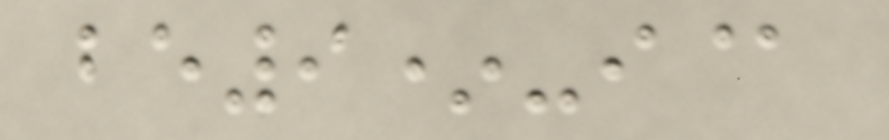be9*-i@
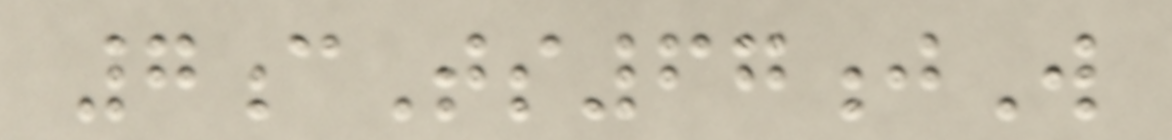7cTs67jW
